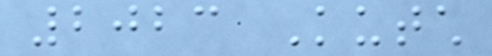2023 Kutch
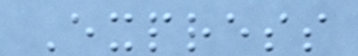Express
